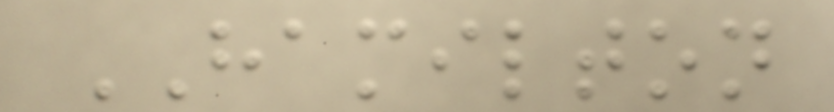HAMILTON
